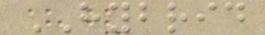HYBRID
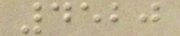4520
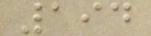194
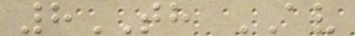8TH AV
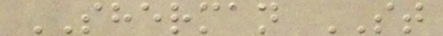SHERMAN ST
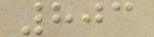803
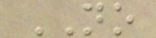NO
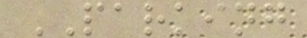PARKING
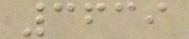3639
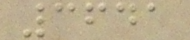3641
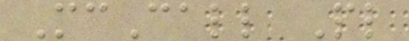McCall Pl
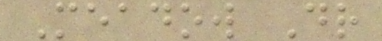Meadow Dr
